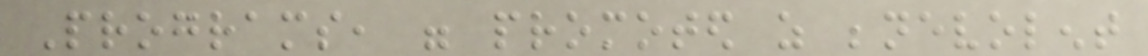Programs, were promoted as benevolent
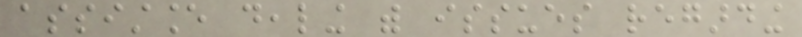assistance dealing with issues regarding
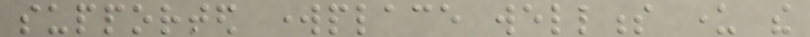supported workplace wellness under the
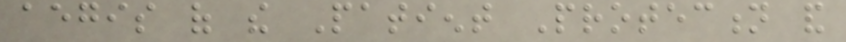aegis of the Patient Protection and
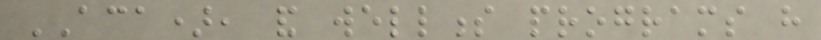ACA), and wellness programs have
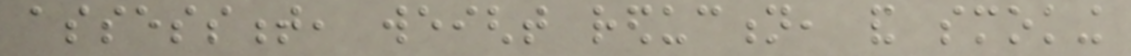assessment, weight reduction, and smoking
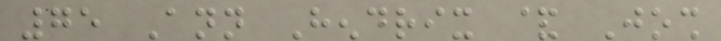75 Ann Hendrix & Josh
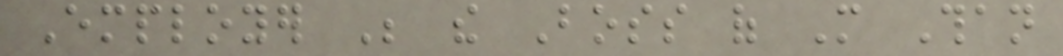Employer Be the Boss of More Than
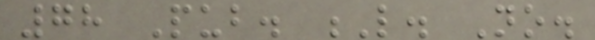78 Pub. L. No.
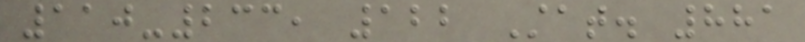110-233, 122 Stat. 881
